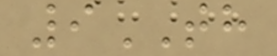9TH
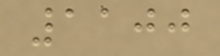1100
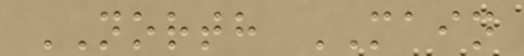NORTH MAIN
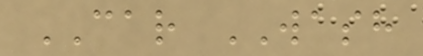CAR WASH
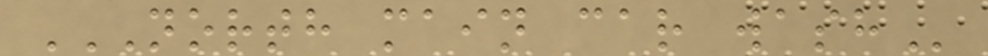NORTH MAIN CAR WASH
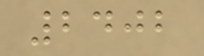2402
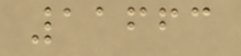11663
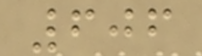606
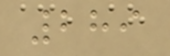289
